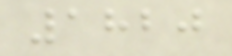1820
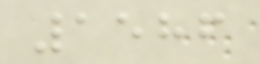1586
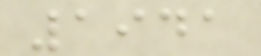1941
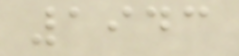1943
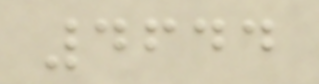4644
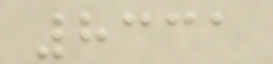8331
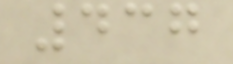437
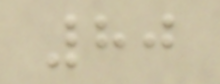80
